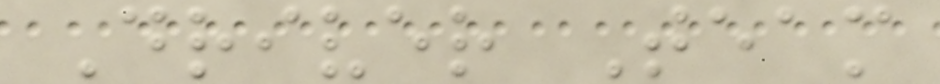Driver Team
